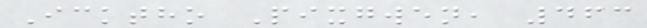Icktho Pixgwen, 463
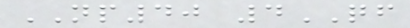NP40 4QF
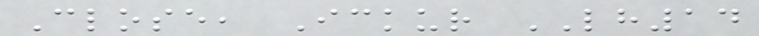Close, Ickur LH14
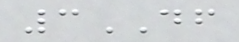3DF
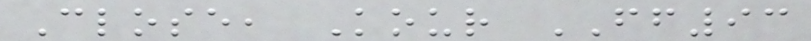Close, Kour FF93
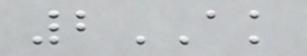2AK
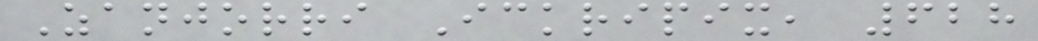Zanjorri Ickripix, 628
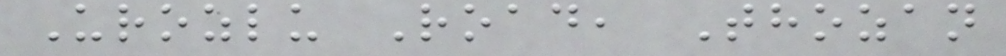Urozlu Road, Thozan
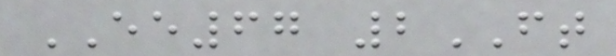EE67 2FT
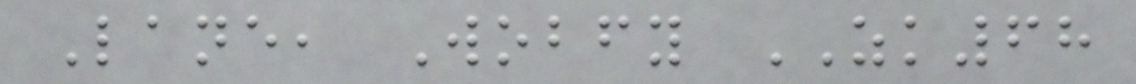Lane, Wobfy ZK68
